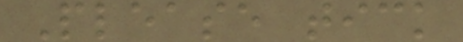Please tick
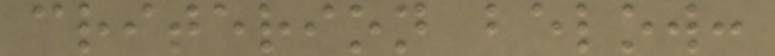criterion below:
